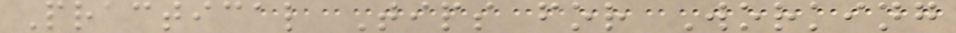Practical Tips for Working
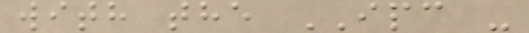with the IPC -
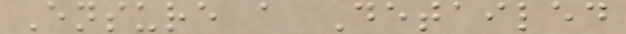Ensure a Detailed
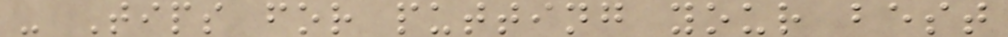- Tips for putting your best
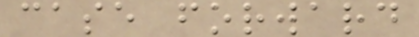case forward
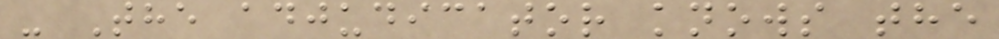- The adjudicator knows the
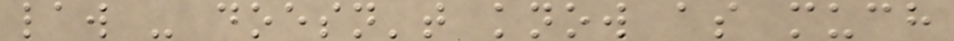law - doesn't know as much
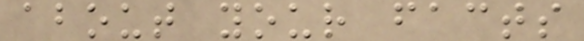about your facts
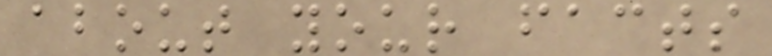about your facts
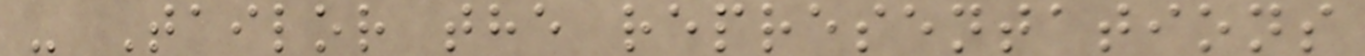- Tailor the representations
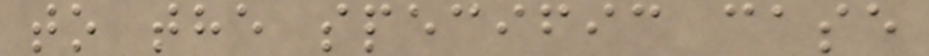to the specific case
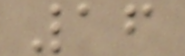16
